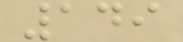149
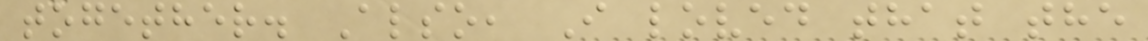together. Also, I loved that the
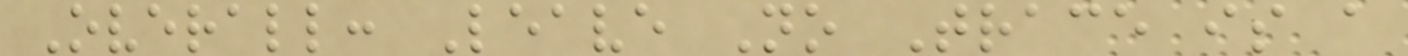Overall: Leave No Trace is a
